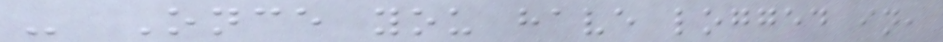- Once you have logged in,
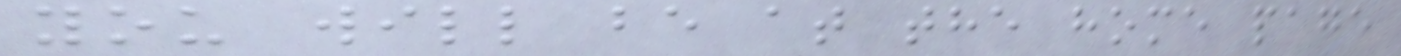you will be at the home page
